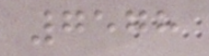7578
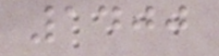1400
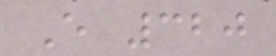E 320
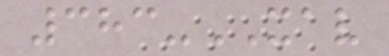383-XAV
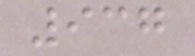937
